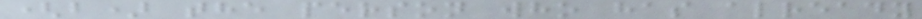(b) the person who has already
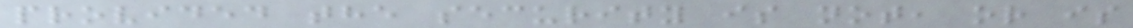provided the security is not, or is
